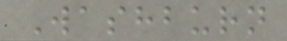Washburn
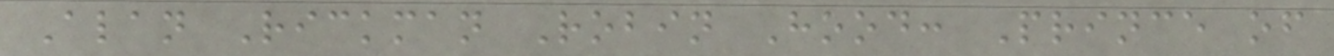Alan Rickman Robin Hood: Prince of
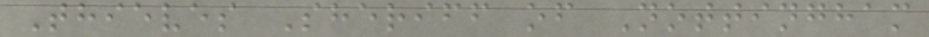Thieves Sheriff of Nottingham
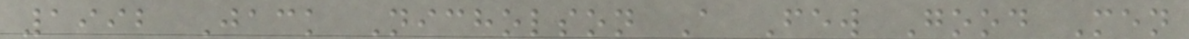1992 Jack Nicholson A Few Good Men
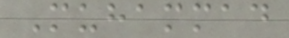Muhammad
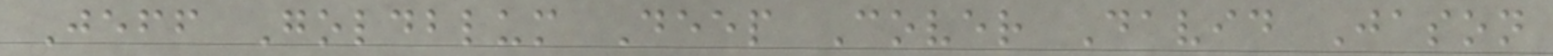Jeff Goldblum Deep Cover David Jason
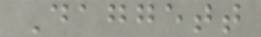Daggett
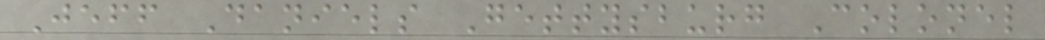Jeff Daniels Gettysburg Colonel
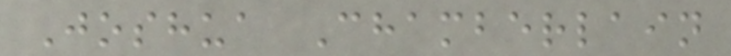Joshua Chamberlain
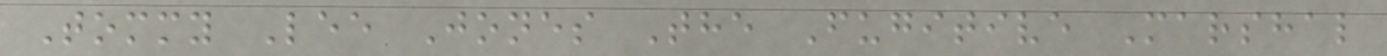Tommy Lee Jones The Fugitive Marshal
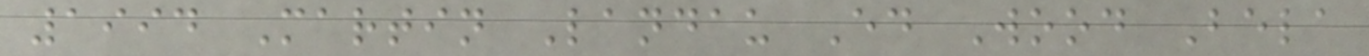1994 Martin Landau Ed Wood Bela
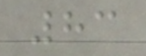83
